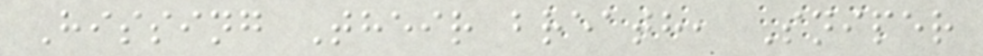Hissing Their breath, Sniper
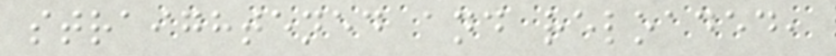straightened and reloaded,
